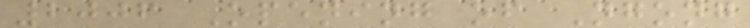2006 Opening of Ngong
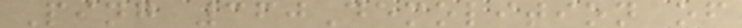Ping 360Demolition of
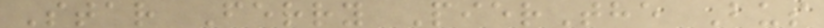Star Ferry PierThe Bus
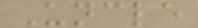Uncle
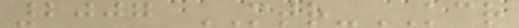2007 MTR-KCR
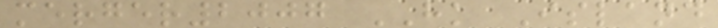merger2007 HK Island
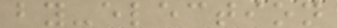by-election
